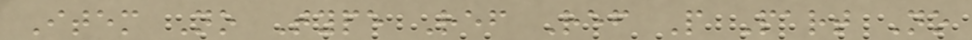Item No Type Ref Ref P Part No
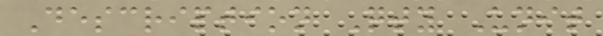Description Qty Unit
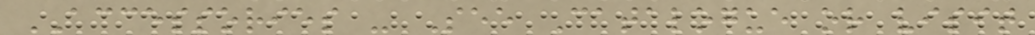ACCESSORIES - See Catalogue or visit
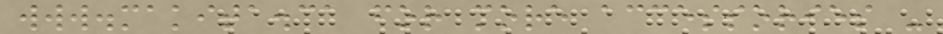www.makita.ca for more accessories -
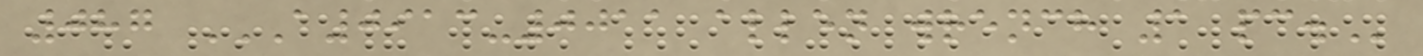087 A0913-0011 ALLEN WRENCH 1 PC.
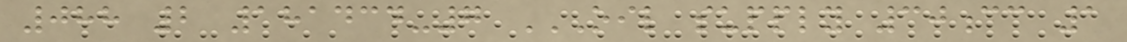088 2 181434-7 OIL SUPPLY 30CC 1
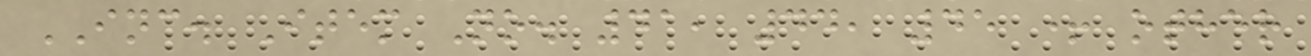INC. Item No. 41, 44, 45 + other
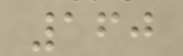160
